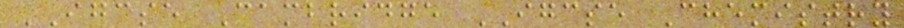IGCSE Cambridge IGCSE Chemistry
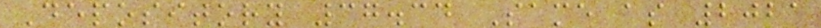Depository 37.34 Same as 2021
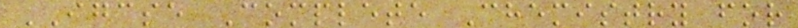IGCSE Complete Chemistry for
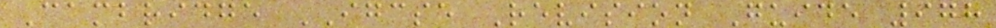Cambridge IGCSE Revision Guide 978
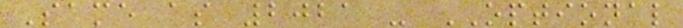Same as 2021 - OPTIONAL
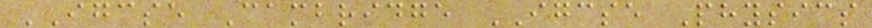IGCSE Cambridge IGCSE Physics
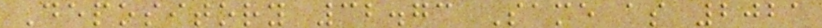Depository 32.73 Same as 2021
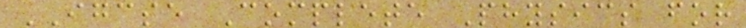IGCSE Complete Physics for
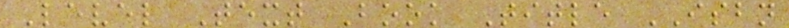Level Text Book Title ISBN
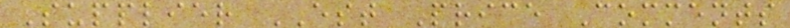Supplier EST Price Comments
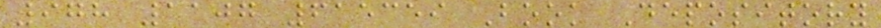978 1107 615359 Book Depository
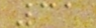31
